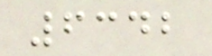6342
